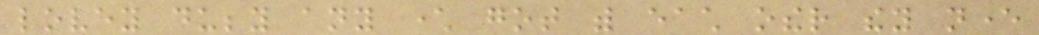lovey dubby any character got with each other they never
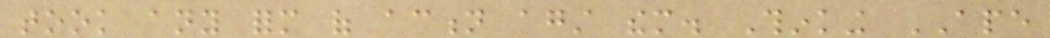took any form of action against them. Thinking APE
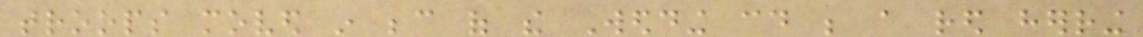troops moved in because of the Wedding could be a red herring
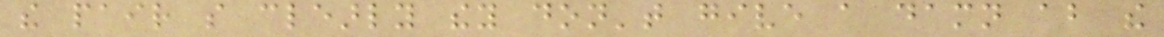the pair so clearly they don't give a damn about the
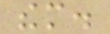them.
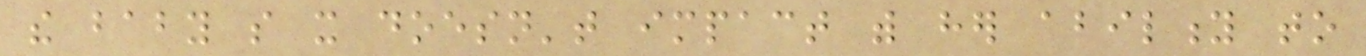the baby so it doesn't impact with her ability to
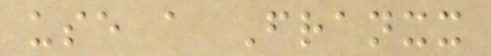use a Franxx
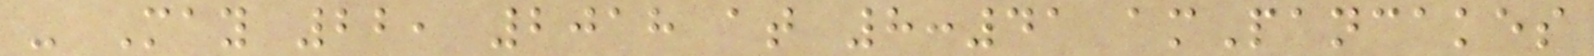- May 22, 2018 at 8:41 amPancakes
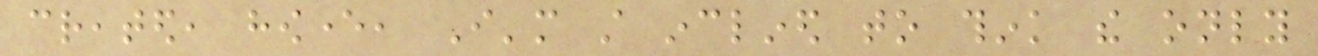created, however, I'm still inclined to think the only
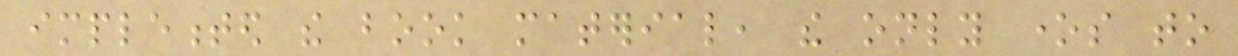implemented the book material, the only ones to
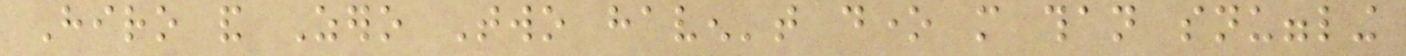Hiro and Zero Two haven't done more than snuggling
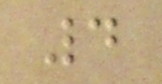4
